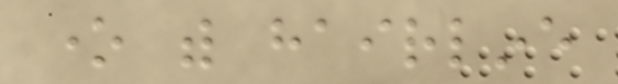one with hairline
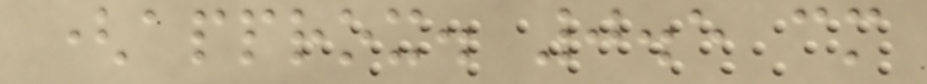(approx. 0.5 cm
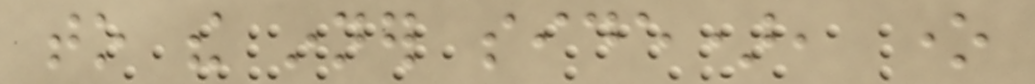to the inner side), one
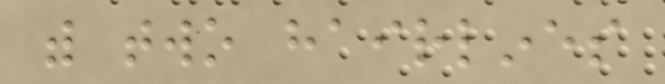with two hairlines
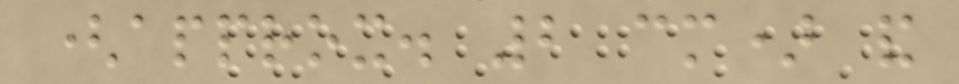(approx. 2 cm) and
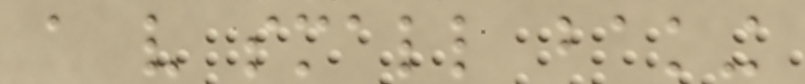a very small baking
